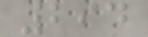294
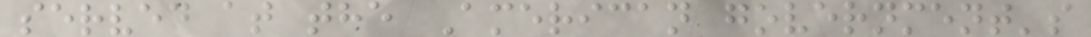served at the American government's
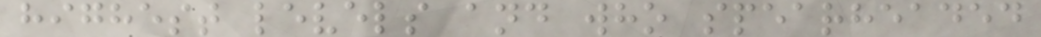highest levels and who spearheaded
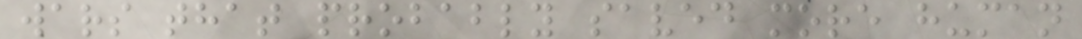wars that probably saved more human
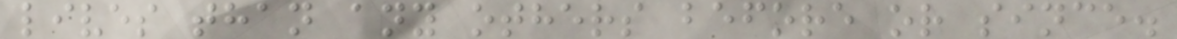lives than any others before or since.
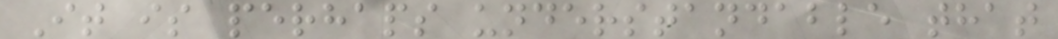It is perhaps understandable that
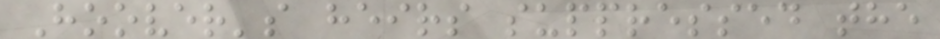Hoover's heirs suppressed the
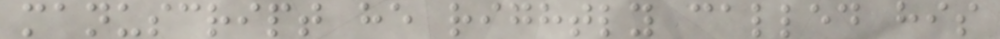manuscript he rightly called his
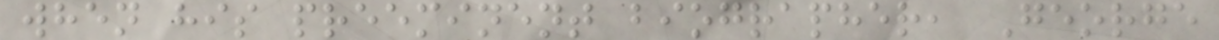when his preeminent biographer, George
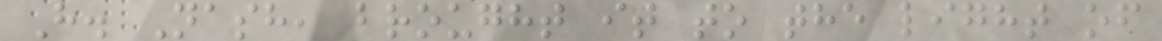H. Nash, brought it to the light of
